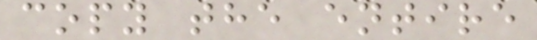copy the entire
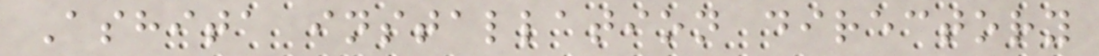Ashita installation directory
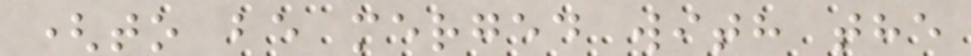(to be merged with the
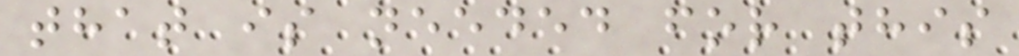that is needed for this
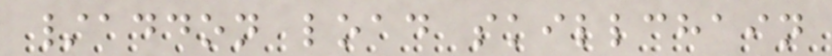/addon load skillchain
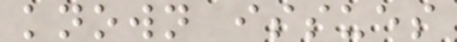known issues
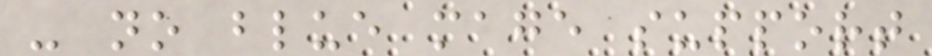- no blue mage support
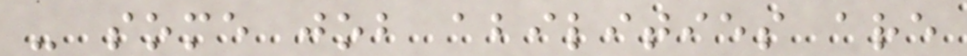- some job abilities are
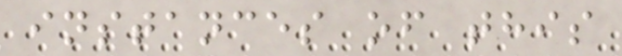instances of this
